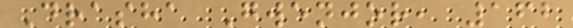Drasha Gwenjor, 162
